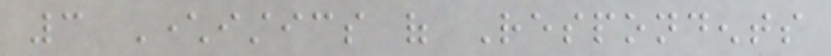3 Characteristics of Respondents
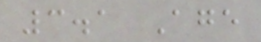3.1 Age
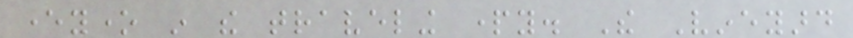everyone in the traveling party. The Vineyard
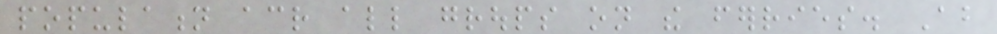population across all groups on the ferries. About
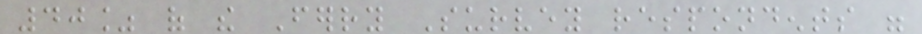40% of the Ferry Survey respondents were
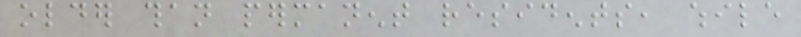older than permanent residents, while
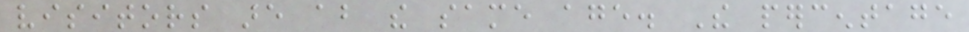visitors are about the same age. The percentage
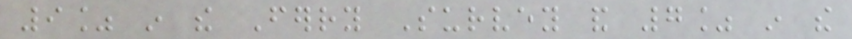9% in the Ferry Survey and 7% in the
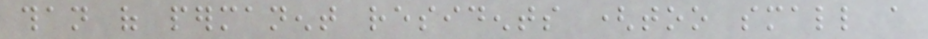than of permanent residents (too small a
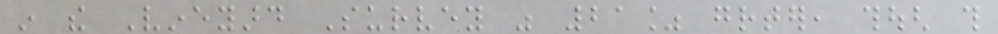in the Vineyard Survey was 21% greater, though this
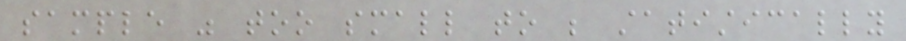sample was too small to be statistically
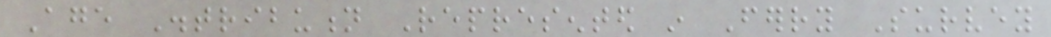Age Distribution Represented in Ferry Survey
